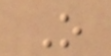O
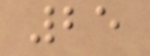25
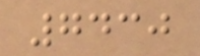7430
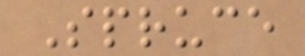Spruce
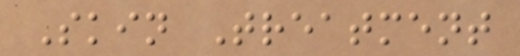Skin Treatment
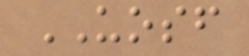UOSF
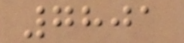7801
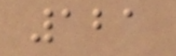121
